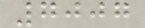7007
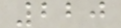220
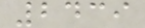2439
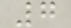7
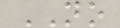NO
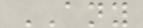ANY
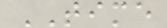TIME
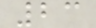23
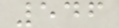546
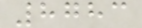8783
